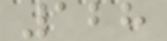128
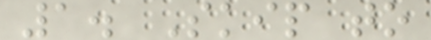1. Skip to
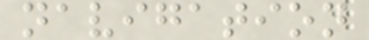navigation
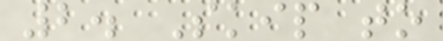2. Skip to
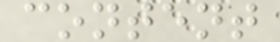content
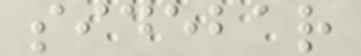sidebar
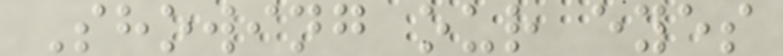Showing our eyes
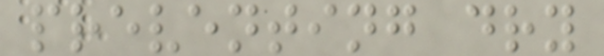preventing dry
